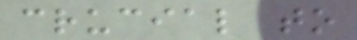crucial to
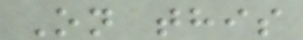On this
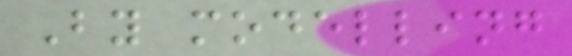By modelling
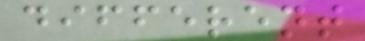different
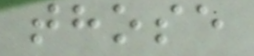those
